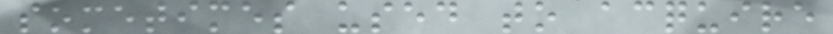sometimes used to acquire
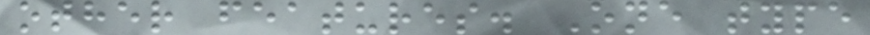other features. One type
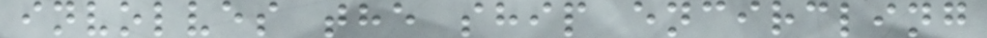involves the ship encircling
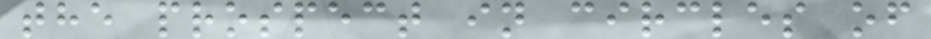the prospect in circles of
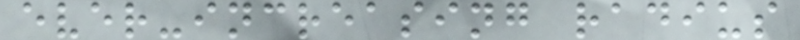ever-increasing radius
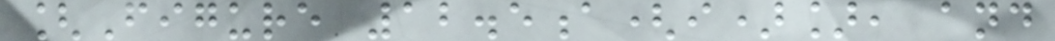[Figure 12.5a(i)], and
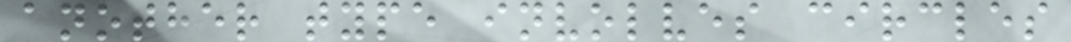another type involves circles
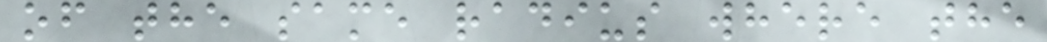of the same radius where the
